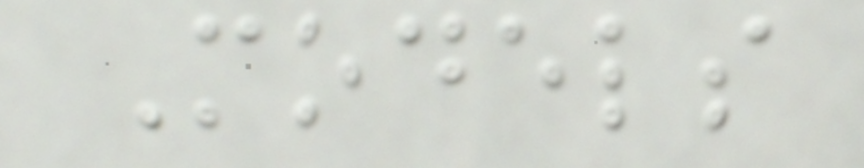Models
